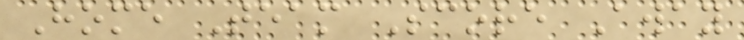Home Team Score Away
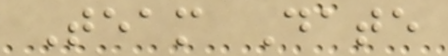Team Date
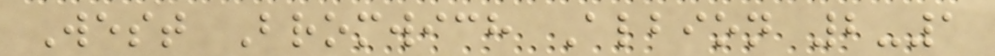West Bromwich Albion 2-1
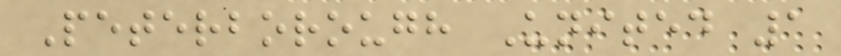Peterborough United 1
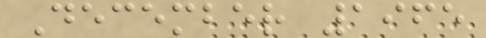December 1965
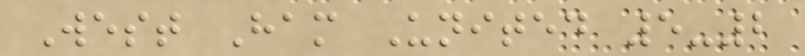West Ham United 5-2
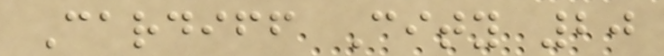Cardiff City 20
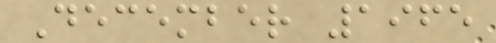December 1965
